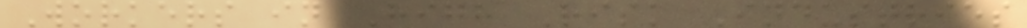Workers in High Risk Industries
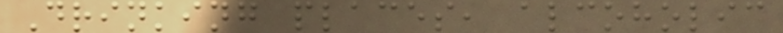Drinking places, alcoholic
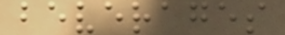beverages
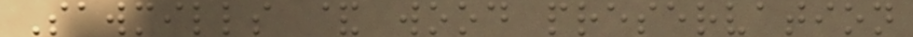Sawmills & wood preservation
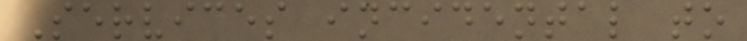Services incidental to
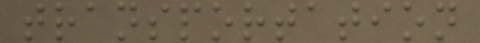transportation
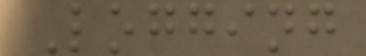Logging
